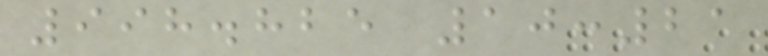998.825 10:21
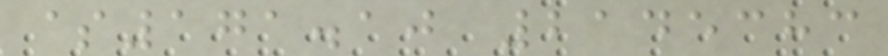$171.10 2145383
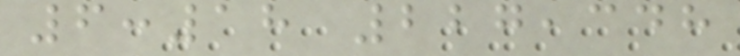6:18 227,348
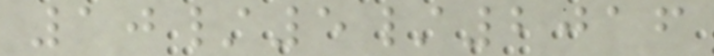10/5/2016
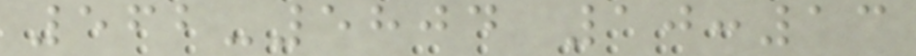562-5804 10:13
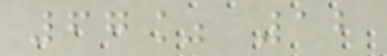67% 12
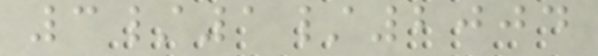3/1/2004
